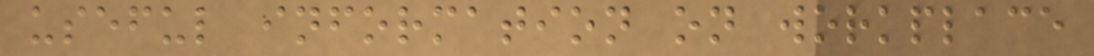useful information on workplace
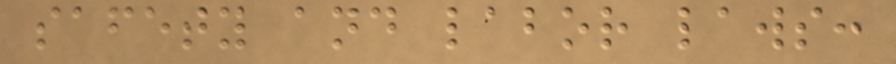safety and labor laws:
